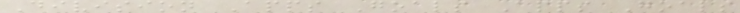Division Apps Goals Apps Goals
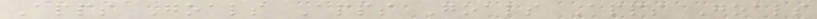Apps Goals Apps Goals Apps Goals
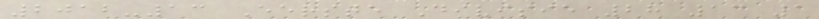2012-13 Eerste Divisie 28 13 1
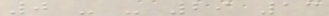0 - - 29 13
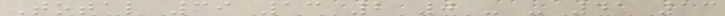Total 39 13 2 0 - - 41 13
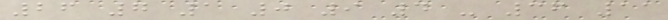26 7 1 0 9 4 - 36 11
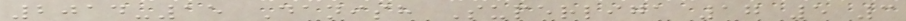2014-15 Danish Superliga 17 5 3
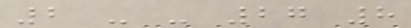2 - - 27 8
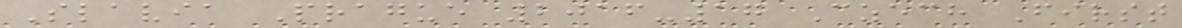Slavia Prague 2016-17 Czech First
